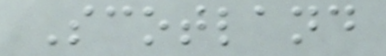Scotland
